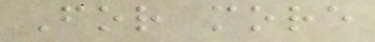For more
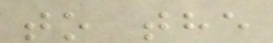to the
